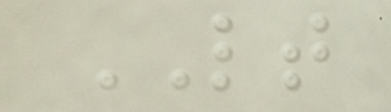LT
